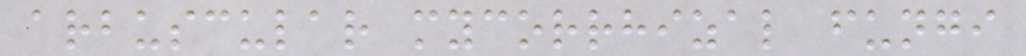arbuscular mycorrhizal fungi
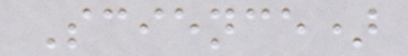Science)
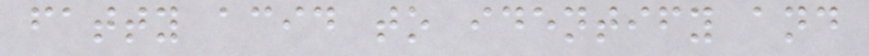fatty acid to identify and
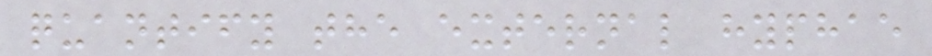quantify the external hyphae
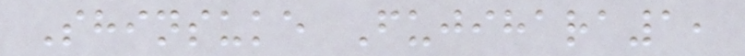Shinsuke Fujihara1,
